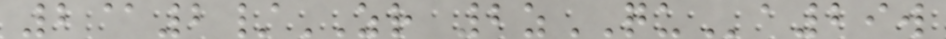2@2/ZR 2zQUa29w
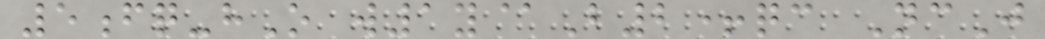5fq-hO w1y@B2+qc NcJ
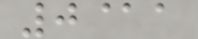0@a
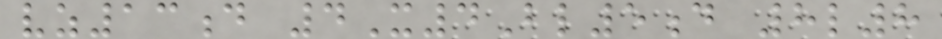vz13d 4X4Bl5d 8l8
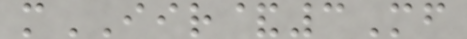mIIR&3Mf
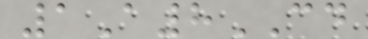1A8CD
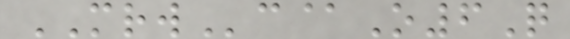MRWc@O6Q
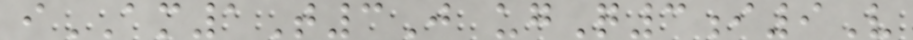iAM1T3J ugQ3i9V
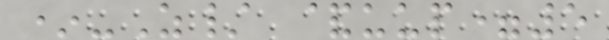*-Z/ &uup=5
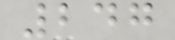247
